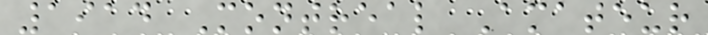1914 Montreal Amateur
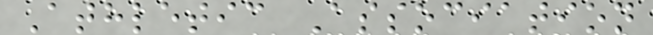Athletic Association
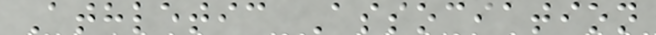Athletic Association
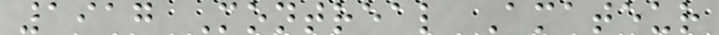1917 Montreal Amateur
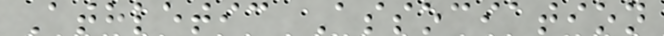Athletic Association
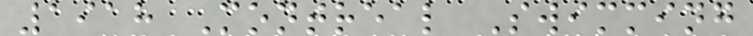1918 Montreal Swimming
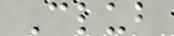Club
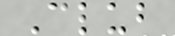Club
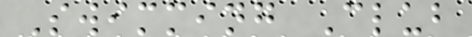Swimming Club
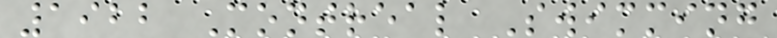1922 Montreal Swimming
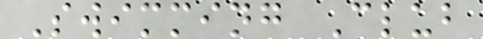Swimming Club
